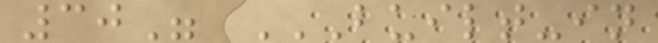30" BUILT-IN
